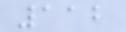112
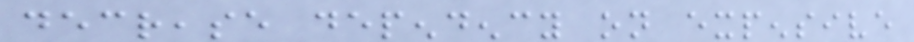decrease dependency on expensive
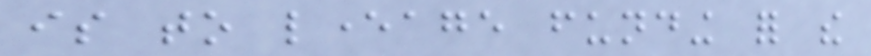is to leverage funding for the
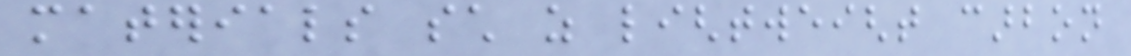materials such as lightweight carbon
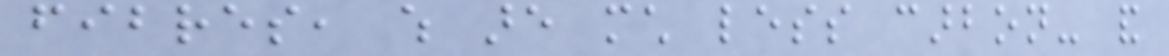fibres, which are much less carbon- and
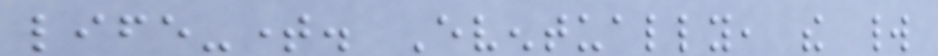life-time. Eventually, the world
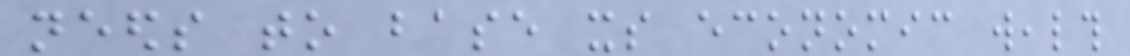needs to base its economic wealth
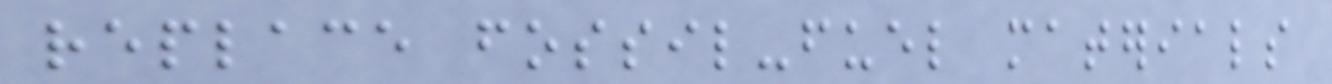replace fossil-fuel materials
